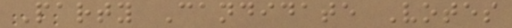Party Candidate Votes
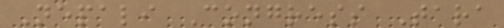Nepali Congress Tara
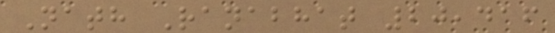Nath Ranabhat 20,416
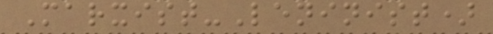Marxist-Leninist)
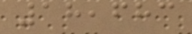18,683
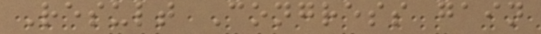Result Congress gain
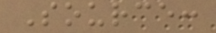Source:
